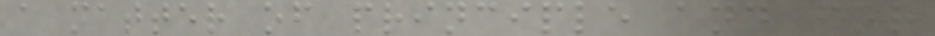a matter of principle and for
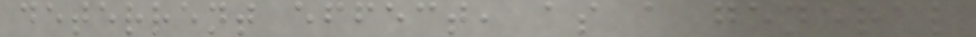deterrent effect, as a general
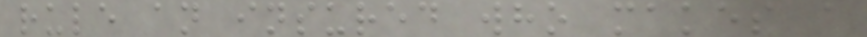rule an insured who makes a
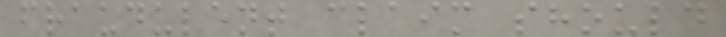fraudulent claim should
